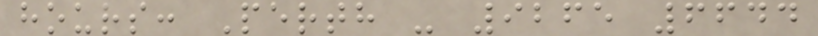hours: Perth - 9265 6644
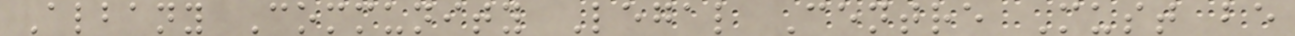Albany Community Legal Centre Must be
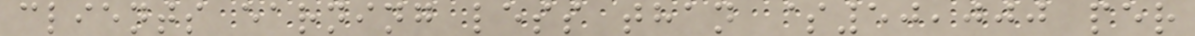clients earning less than $50,000 per
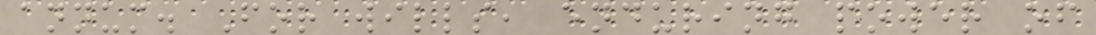annum. For wills, enduring power of
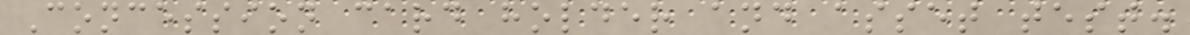Concession card holder and asset test.
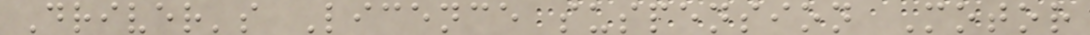Driver's Licence suspension Motor
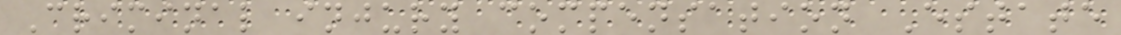Criminal injury compensation Estate
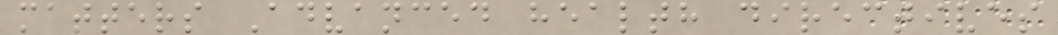matters Advanced health directives
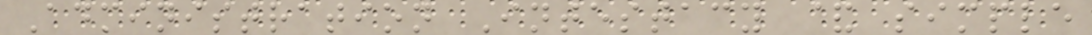Administration Intestacy & simple
